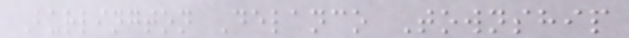Burlington Delanco Township
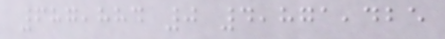687,884 0 4,871,425
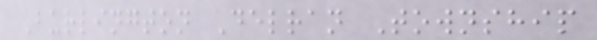Burlington Delran Township
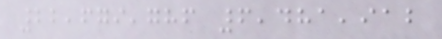22,679,786 6,481,912
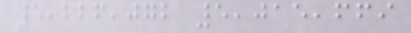5,226,072 5,015,669
